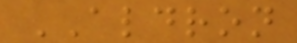ALDRON
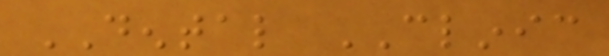DENTAL CLINIC
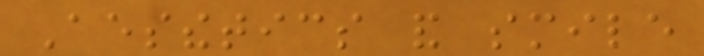Aesthetics and smile
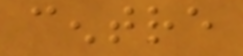centre
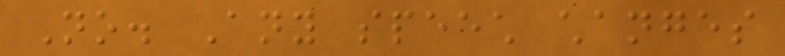No. Any speech changes
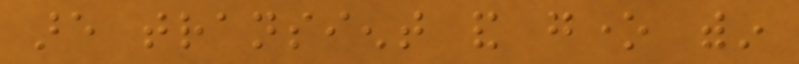are transient and gone within
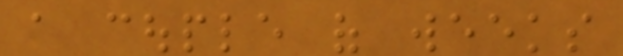a couple of weeks
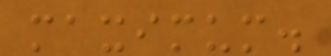maximum.
